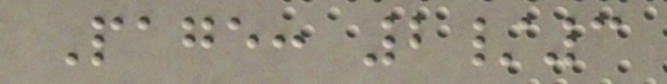Page: 2/3
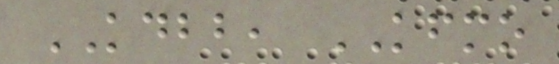KDBB, KFMO
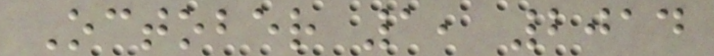October 1, 2014
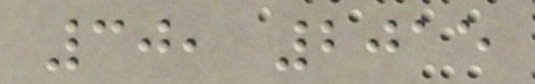30, 2015
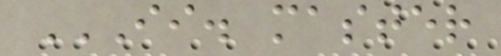II. MASTER
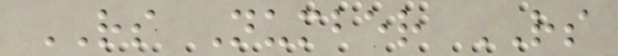RS Number RS
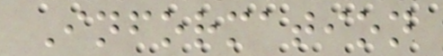Information
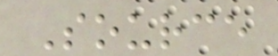Source
